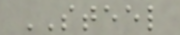STEEL
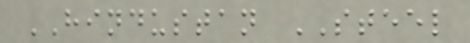HINDUSTAN STEEL
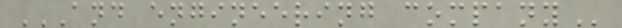AND ENGINEERING COMPANY
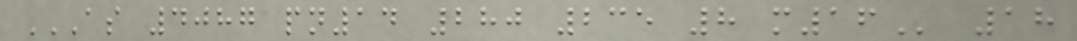AS 4087 PN14 280 235 8 M16 18
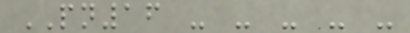PN16 - - - - -
